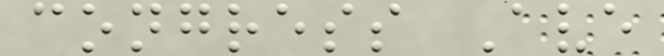congress Ave
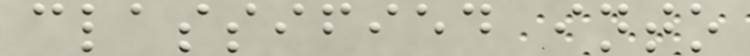classified into
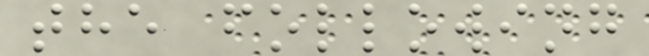the following
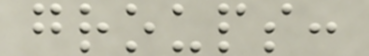groups:
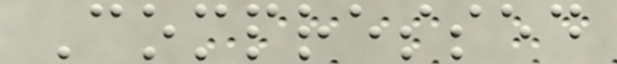Compressed
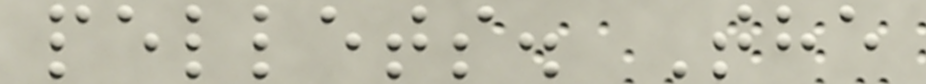pellets. The
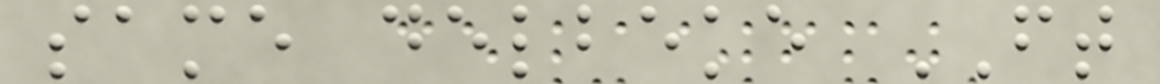same delbeke FT
